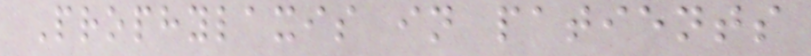Prophylaxis in patients
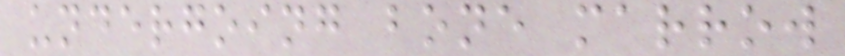undergoing bone marrow
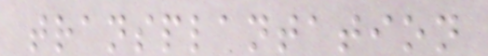transplantation
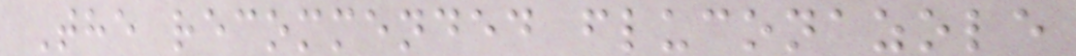The recommended fluconazole
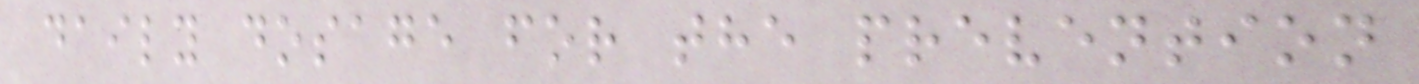daily dosage for the prevention
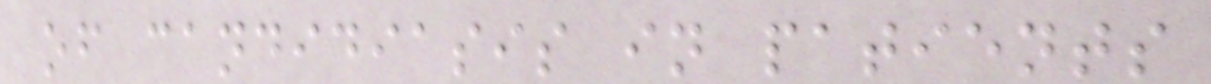of candidiasis in patients
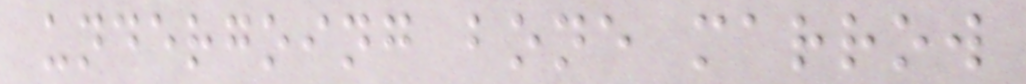undergoing bone marrow
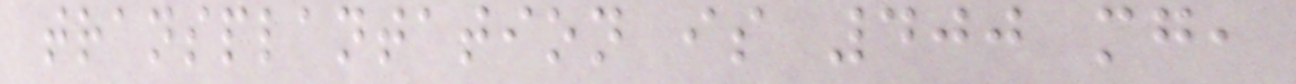transplantation is 400 mg,
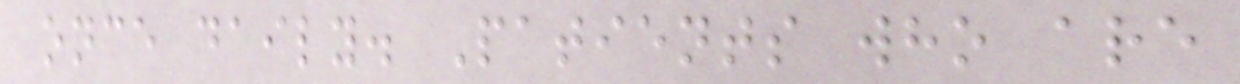once daily. Patients who are
